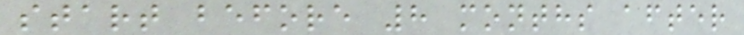start before 8 months after
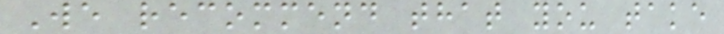We recommend that you take
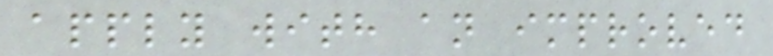apply with an improved
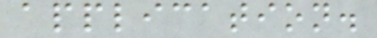application.
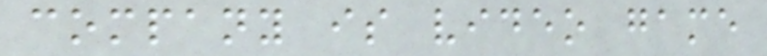company is video game
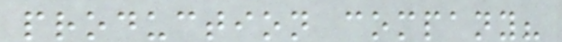production company?
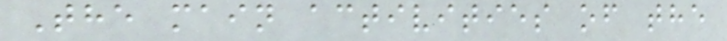The main activities of the
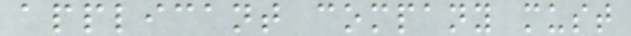applicant company must
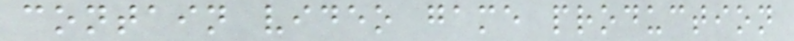contain video game production
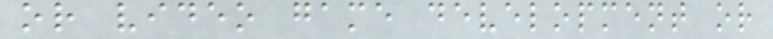or video game development or
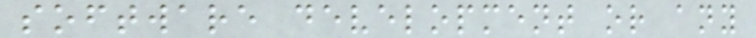software development or any
